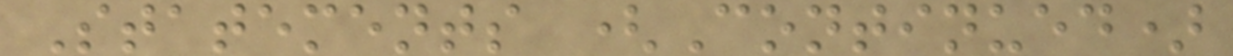Statements (Continued)
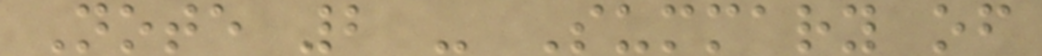Note 2 - Summary of
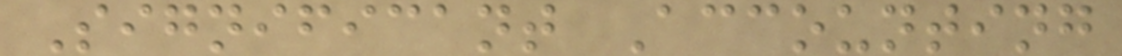Significant Accounting
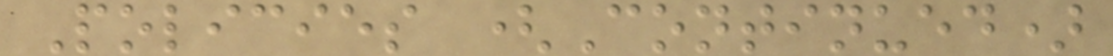Policies (Continued)
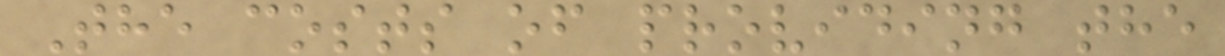The costs of providing the
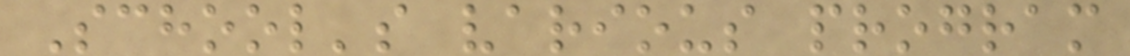School's various program
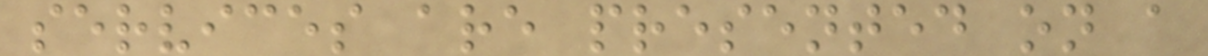services are presented on a
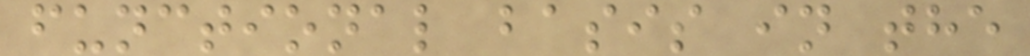functional basis in the
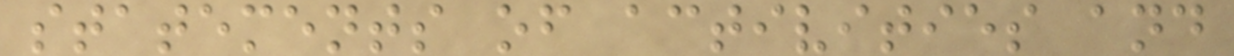statements of activities and
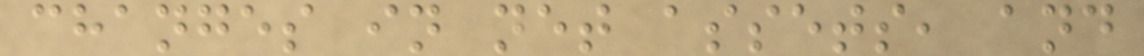changes in net assets, and
